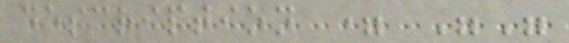description = ""
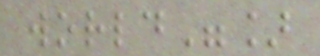world"]
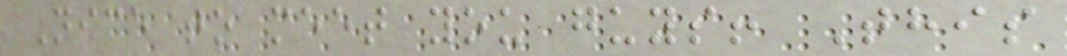Nice to meet you guys! This
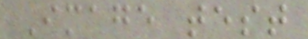Image test
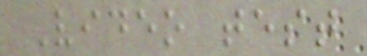Video test
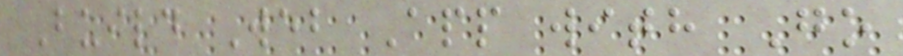Build Web App with Go
